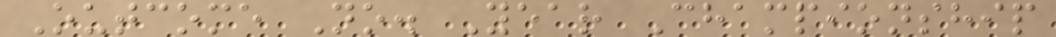Outcome No. Year Championship
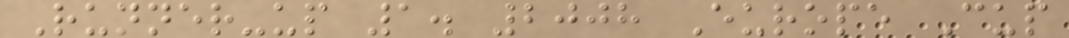Runner-up 1. 2008 Europe Cup
